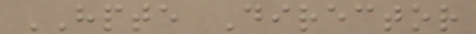HPTE Director
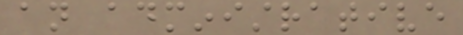an administrative
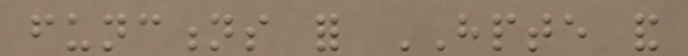functions for HPTE and
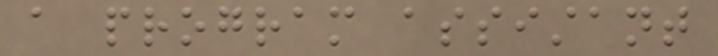a program assistant
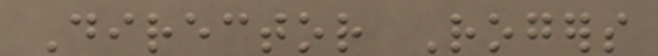Director Rogers
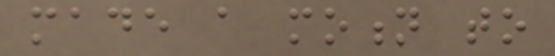made a motion to
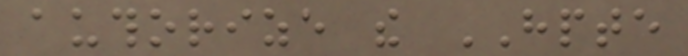authorize the HPTE
